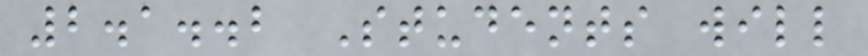2.1..2 Students will
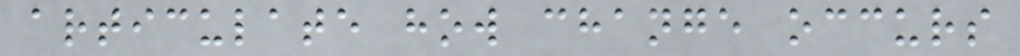articulate how change occurs
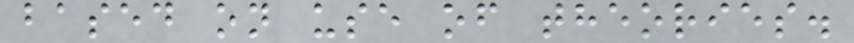based on use of theories.
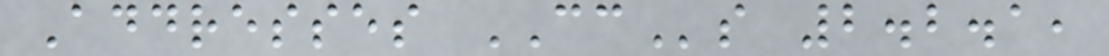Addresses CCs 2.2.1,
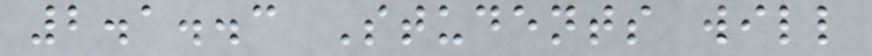2.1..3 Students will
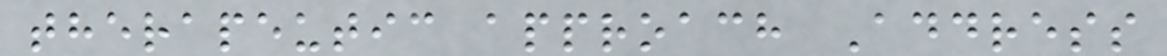therapeutic approach Address
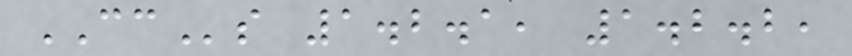CCs 1.2.1, 1.2.2,
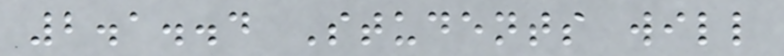2.1..4 Students will
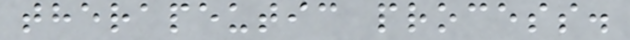therapeutic process.
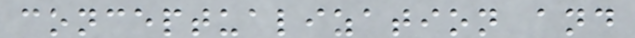conceptualization and
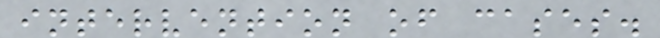intervention of cases.
